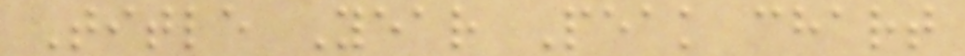Title Year Peak chart
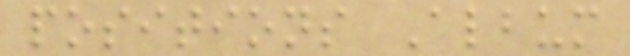positions Album
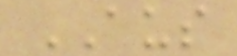AUS
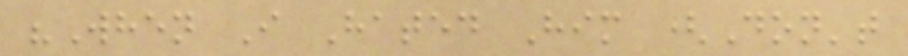"When I Hated Him (Don't
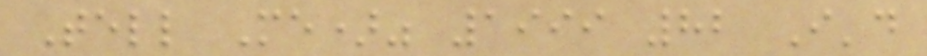Tell Me)" 1999 82 I'd
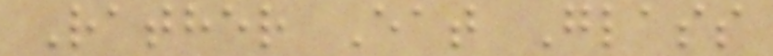Rather Eat Glass
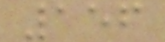156
